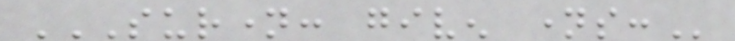SURNAME: GIVEN NAMES:
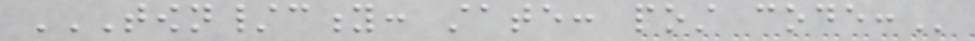TOWN/CITY: STATE: POST CODE:
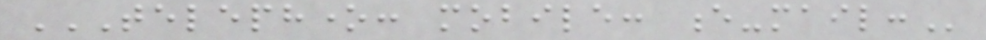TELEPHONE: MOBILE: E-MAIL:
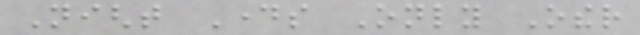Night Days Only Other
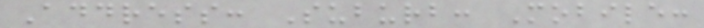Address: Suburb: Mobile:
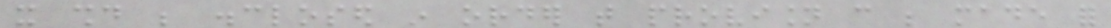it should be disclosed in order that provision can be made for
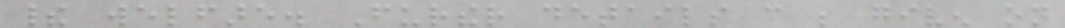their welfare. Further details can be given on
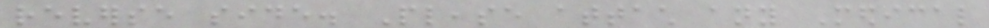reverse side. Please attach any Medical
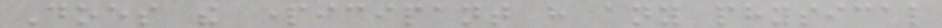Does the participant have any physical
